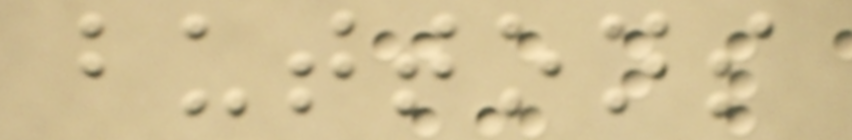buttons
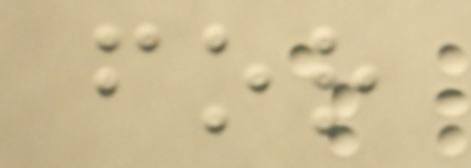for
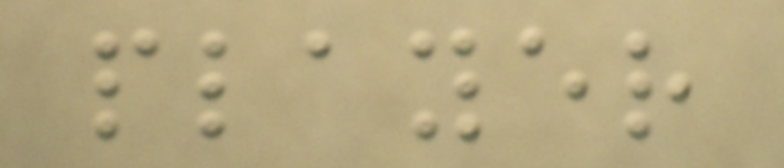player
